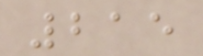215
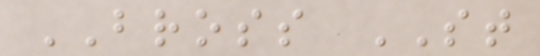BROSS ST
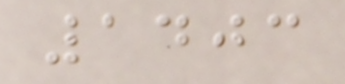1403
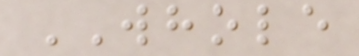WHOLE
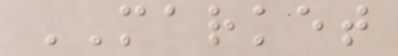MARKET
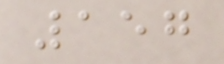157
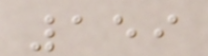159
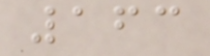163
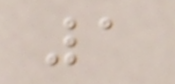1
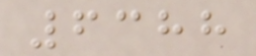6388
